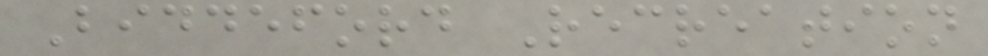Biddeford Recreation
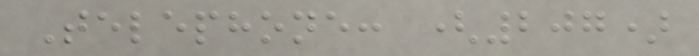Telephone: (207)
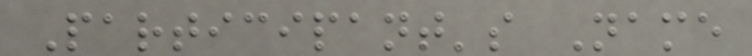Participant's Name
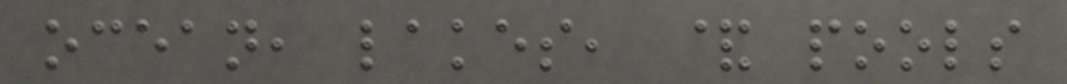ocean, lakes, & pools
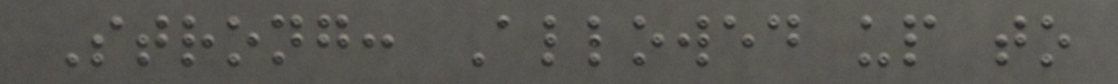Strong: Allowed up to
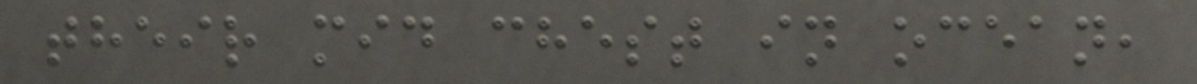their mid chest in ocean,
